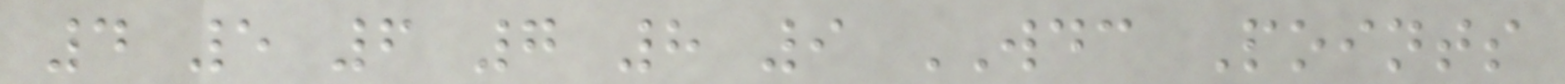4 5 6 7 8 9 WDC Points
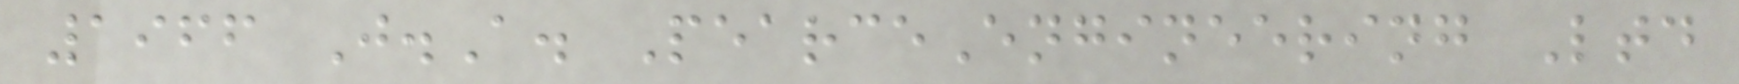1966 J.A. PearceEngineering Ltd
